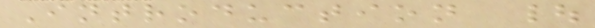Introduction |
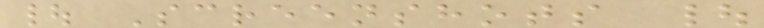| Screenshots |
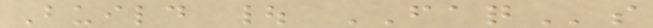Build | FAQs
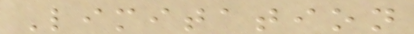Limitation
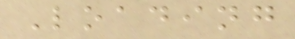Loading
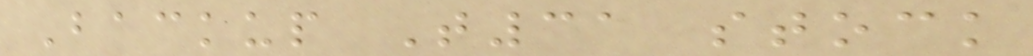Backup T31 stock
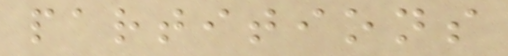partitions
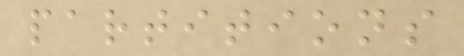partitions
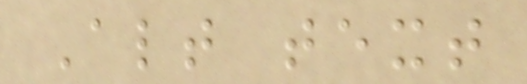Alt text
